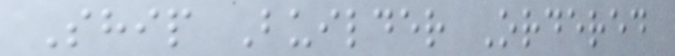Ship Builder Ordered
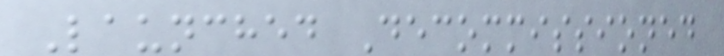Launched Decommissioned
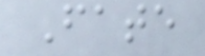Fate
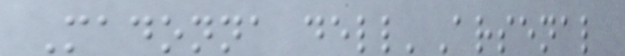Madonna dell'Arsenal
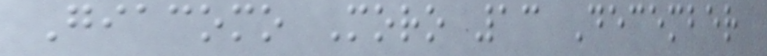Giacomo Moro 13 December
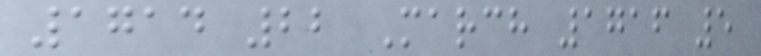1714 22 March 1716 5
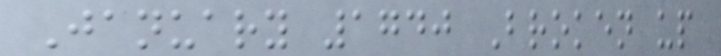January 1740 Broken up
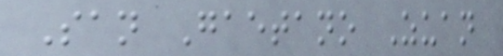San Gaetano Zuan
